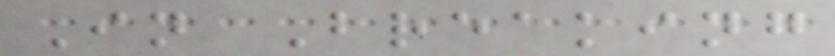In Breaking
